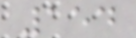154
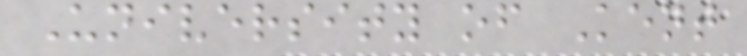University of Kent
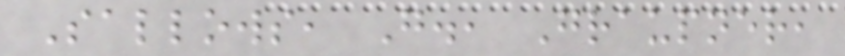Sallows, G., Graupner,
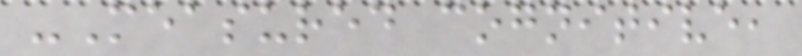-Measured cognitive,
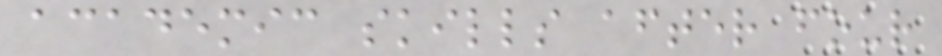academic skills after four
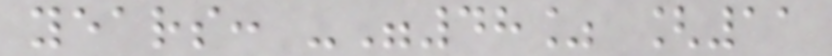years: -"48% [11
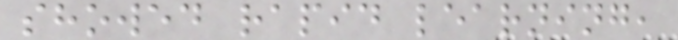showed rapid learning,
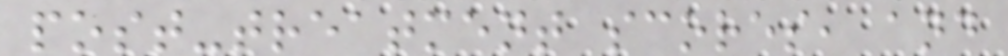post-treatment scores, and
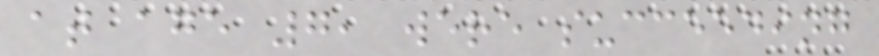at age 7, were succeeding
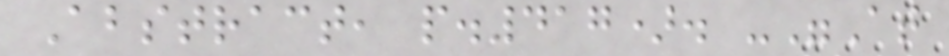Abstract, p.417). -"At
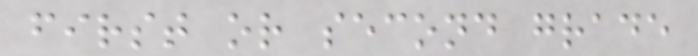first or second grade
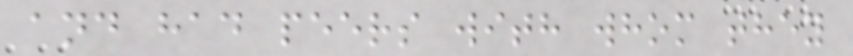and had peers with whom they
